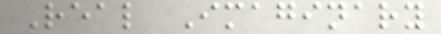Real Imaginary
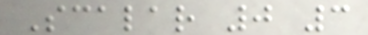Scalar 0 3
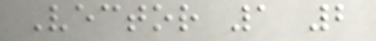Vector 1 2
